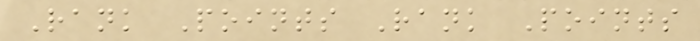Rank Points Rank Points
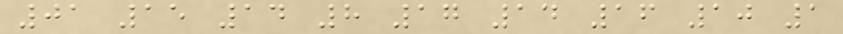01 15 14 8 17 14 16 10 1
